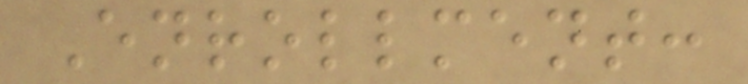Enrollment:
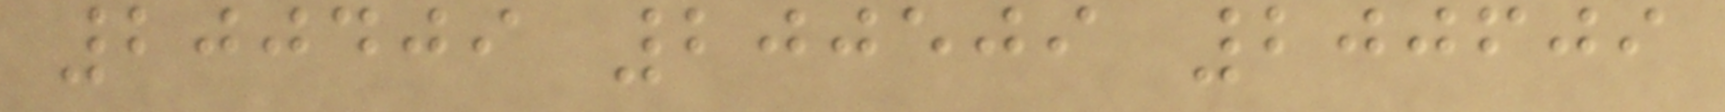200409 200509 200609
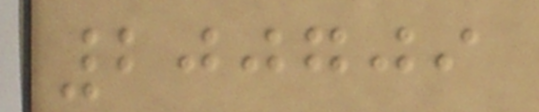200709
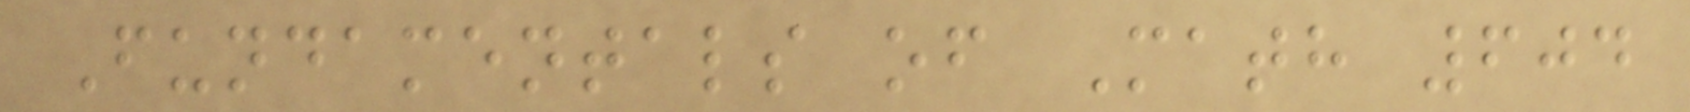Fundamentals of Math 604
